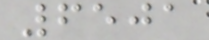6501
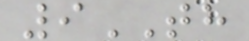9TH
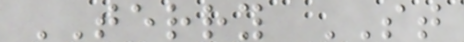TERRY ST
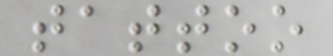tattoo
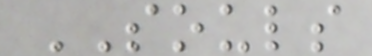SOULS
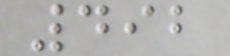492
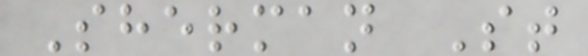Sherman St
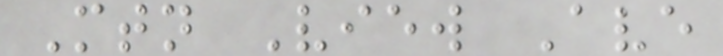Mtn View Ave
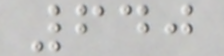640
